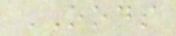OODS
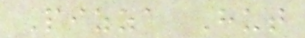Pizza Hut
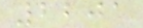2201
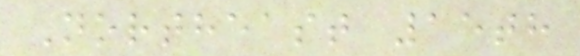Northeast 15th
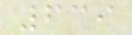639
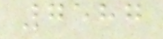7587
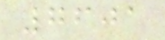7601
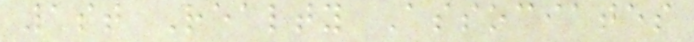1st Realty Associates
